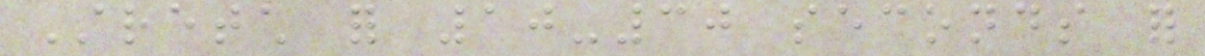Stretch for 10-30 seconds for
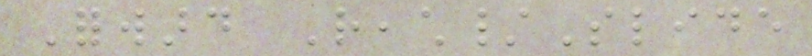Forward Reach/Slide
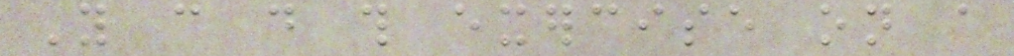You can do this exercise on a
